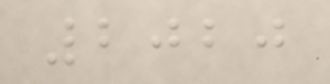2020
